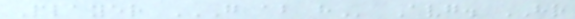Player G AB H Avg. HR
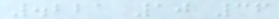.221 10 36
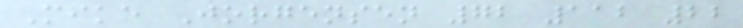Mike Jorgensen 72 112 22
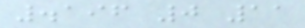.196 0 11
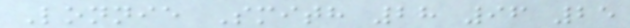Lonnie Smith 28 96 25
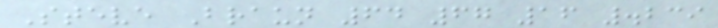Steve Braun 64 67 16 .239
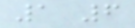1 6
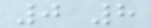0 8
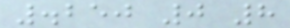.250 0 8
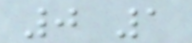0 1
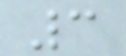3
